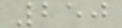250
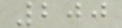200
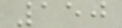150
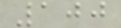100
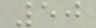50
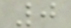0
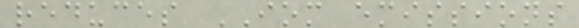reduces IOM emissions
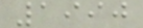1990
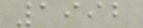1992
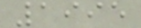1995
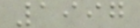1997
